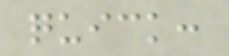quick:
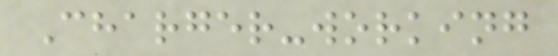Charger-working
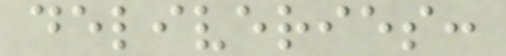deliveries:
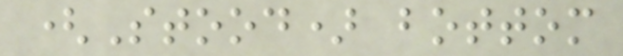(Stood) bottom
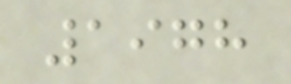1978
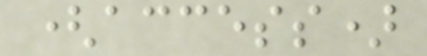(access)
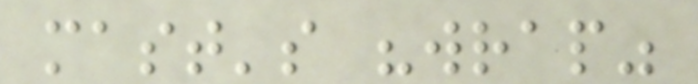mast's "wrap"
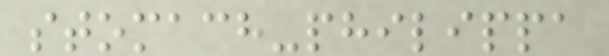stomach-philippa
